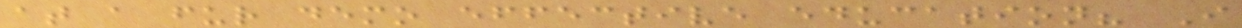at a fur demo effective education? I
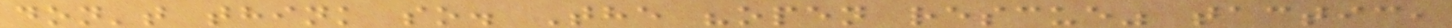don't think so. The "open rescue" tactic,
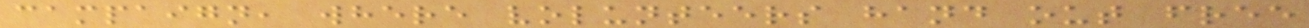campaign, where volunteers hand out free
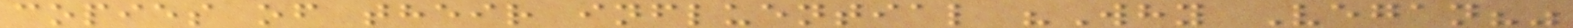copies of their influential "Why Vegan?"
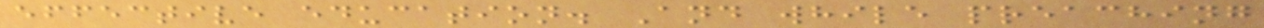effective education. And while preaching
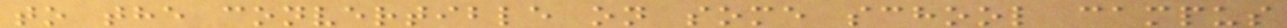to the convertible on some school campus
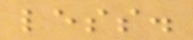less.
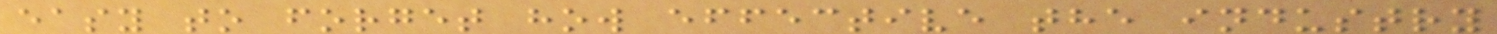easy to forget how effective the industry
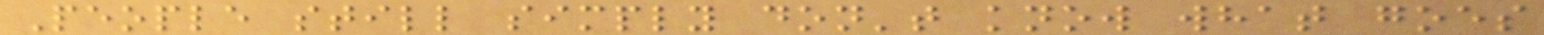People still simply don't know what goes
